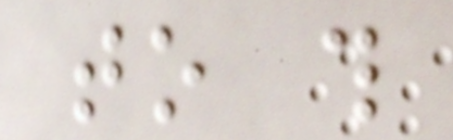to this
